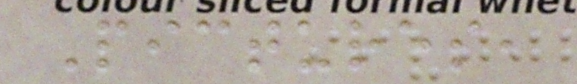Pictures,
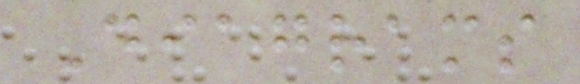Diagrams
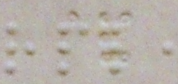&
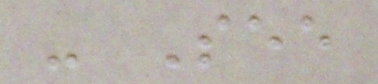- See
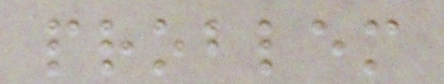problem
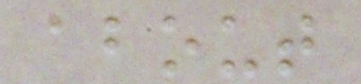about
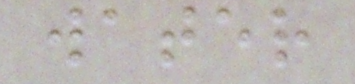water
